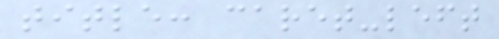title: caret-left
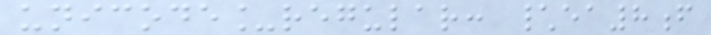unicode_regular: \ea8f
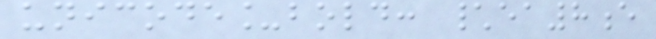unicode_bold: \ea8e
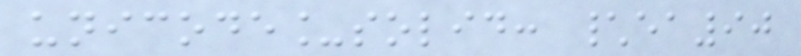unicode_solid: \ea90
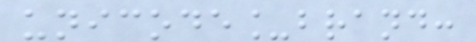unicode_brand:
